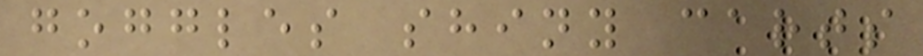goggles shiny carts
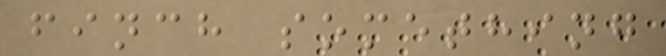finch something
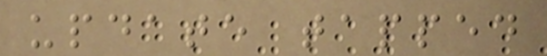update tapped
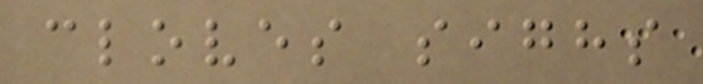cloves sighs
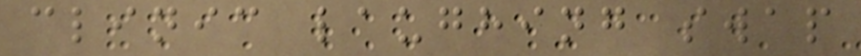clinic laughing swap
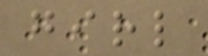girl
